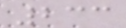233
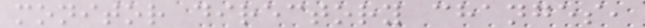monitor directory changes,
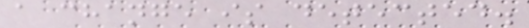a change is detected.
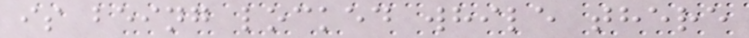is being locked while there
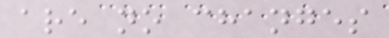are no changes
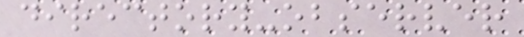directory-observer
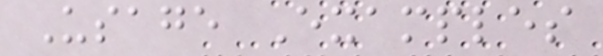Usage Examples
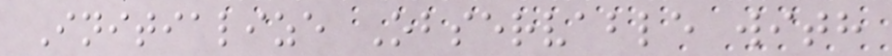Initialize Observable with
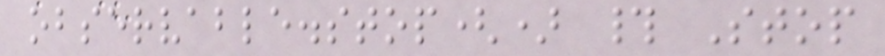observable.stop() # Stop
